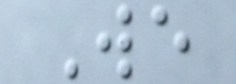We
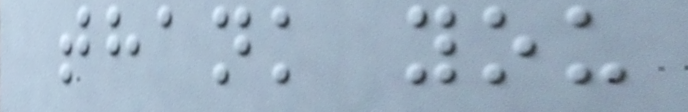thank you
